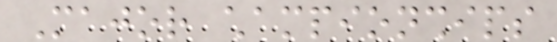Major championships
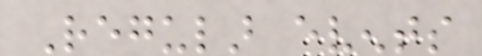Regular events
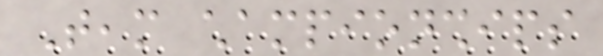Team championships
